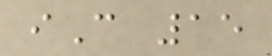iC 15
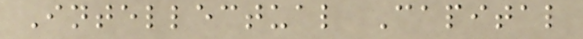Intellectual Capital
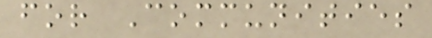for Communities
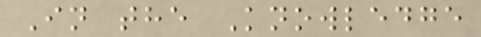In the Knowledge
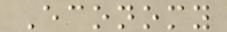Economy
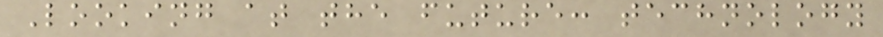Looking at the future: technology
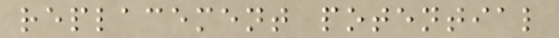replacement potential
